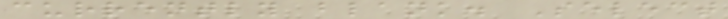currently blank. Select
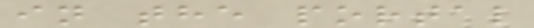in the portal
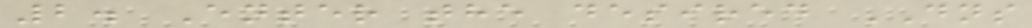2. Enter the desired DNS
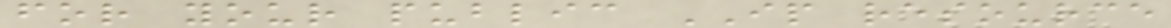for your public IP resource
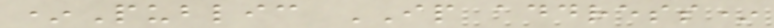*Public IP address*
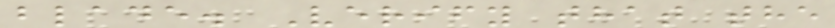blade. Verify that the
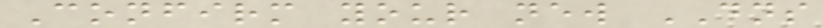Confirm your new DNS
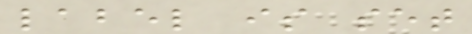label is set
